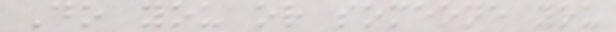Do you or someone you
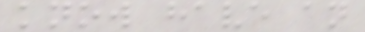know have an
